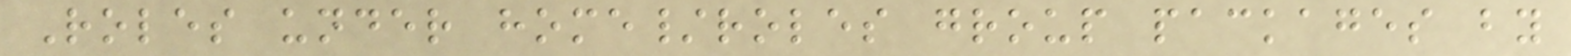Roles under home/roles group packages by
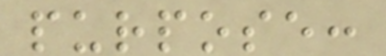purpose:
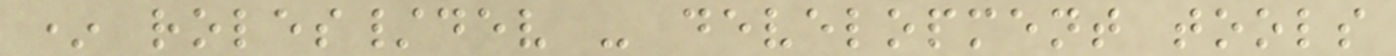* roles/dev - development tools
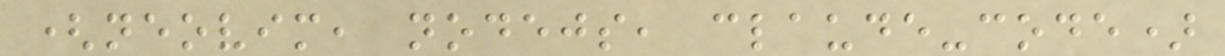(neovim, nodejs, claude-code)
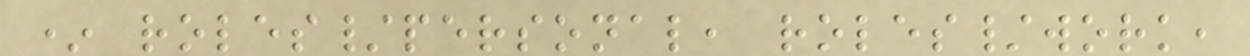* roles/personal, roles/work,
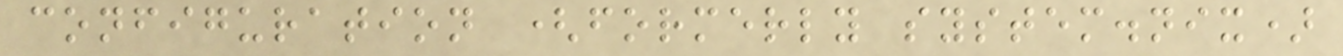configuration (formerly system.nix)
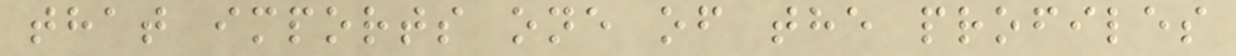that imports one of the profiles
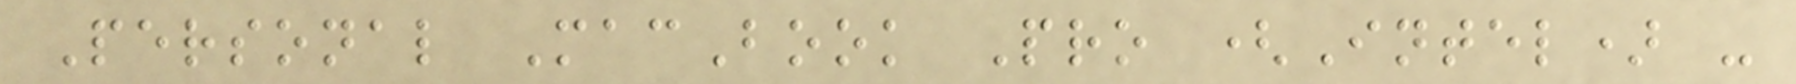Personal MacBook Pro (Intel) -
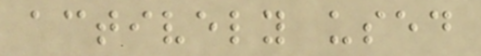actively used
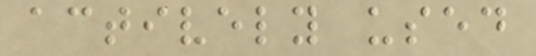actively used
